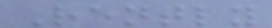Rently
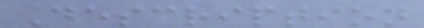Description
